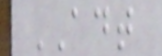ADT
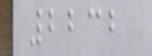2232
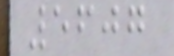5607
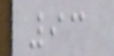93
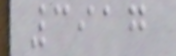3917
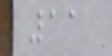11
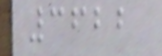3622
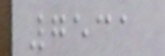7531
